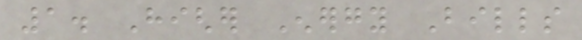1. Higher Energy Bills
